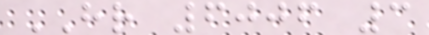HR 6006 3
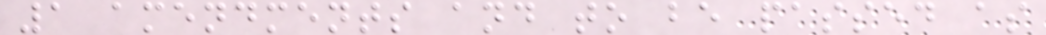1 amendments and to be passed as
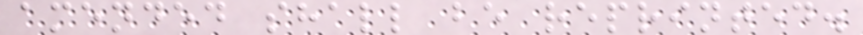amended shall be reprinted.
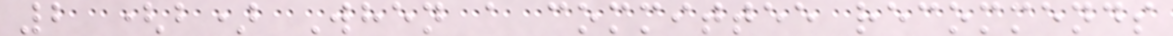2 (b) When a committee recommends
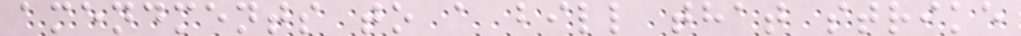amendments to a bill that strike
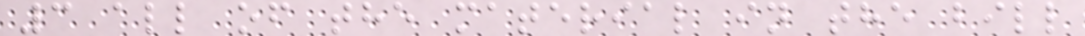3 all of the material in the bill
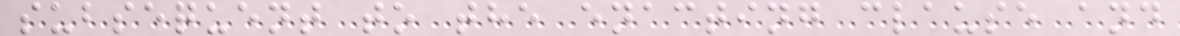subsequent to the enacting clause and
